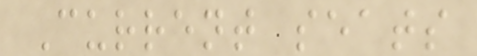Current seats
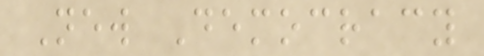New Democracy
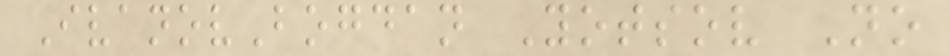IvanovBogdan Yotsov No
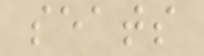seats
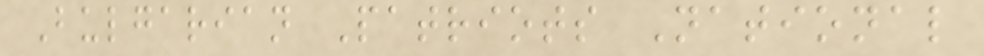Bulgarian Patriots National
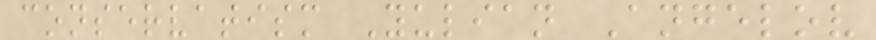conservatism Yulian Angelov
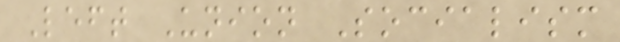Left Union Socialism
